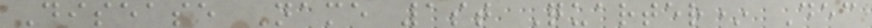Disease Name 1st Quarter* Dec
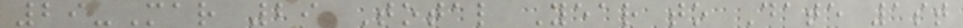29-Mar 29 Total Year to Date 1st
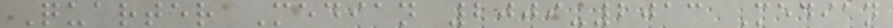Quarter Median 2009-2013 Median
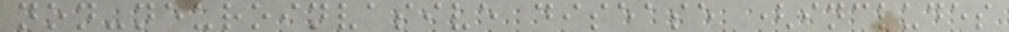non-neuroinvasive disease (includes
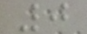0
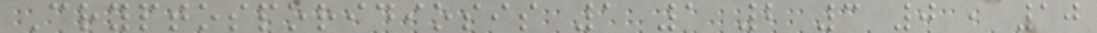Cryptosporidiosis 1 1 2 3 0 , 10
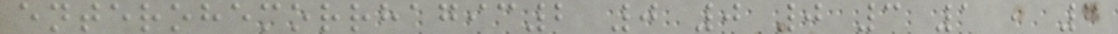enterohemorrhagic2 0 0 0 3 1 , 6
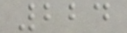224
